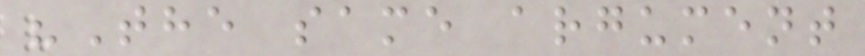"The same argument
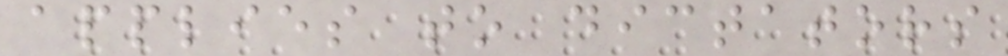applies to dictators
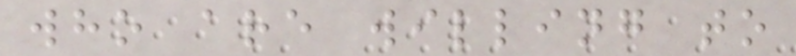who are willing to
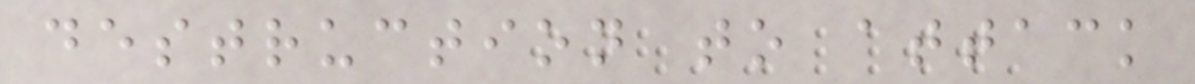destruction to attack
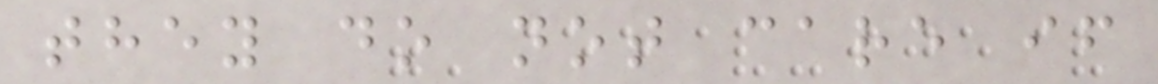they do not care if
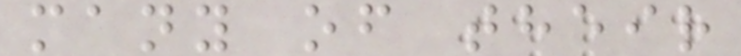many of their
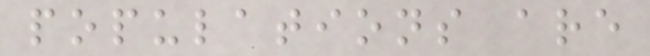populations are
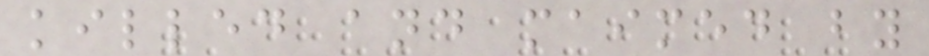killed and maimed by
